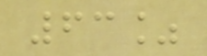63%
